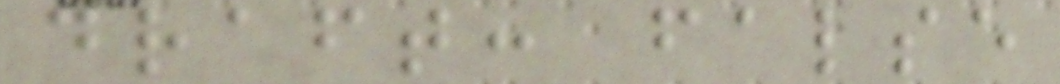draft: false
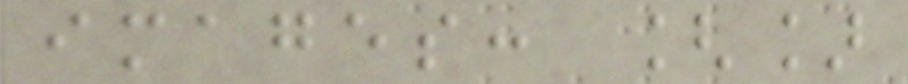images: []
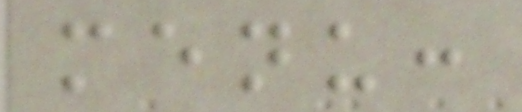menu:
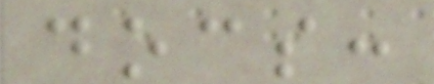docs:
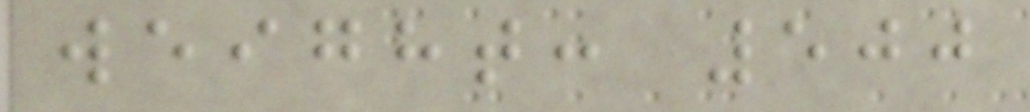weight: 500
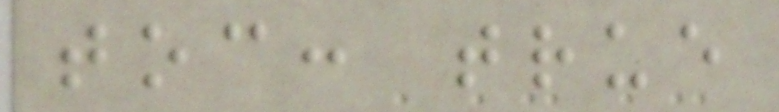toc: true
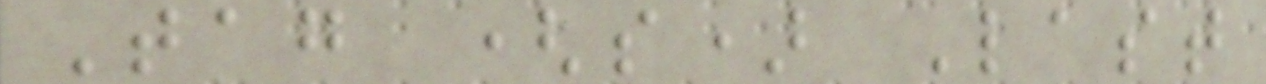Tag (s) Last
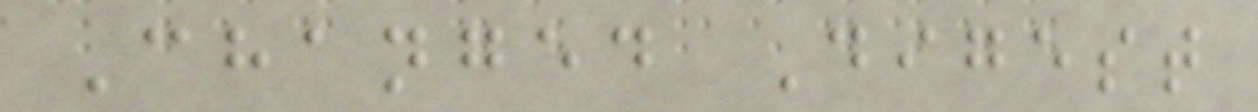Changed Digest
